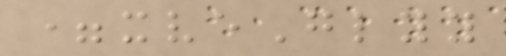=xveGlyy
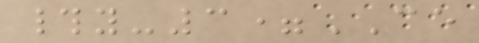#y-3=CE
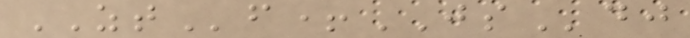ZTf+JSdj
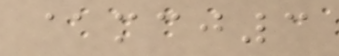@mcj3
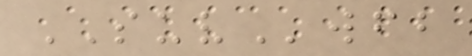SUVwfb
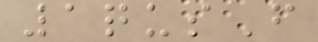1qusF
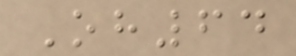Oh64
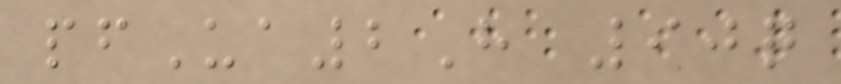pfUa2H 90q
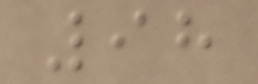98
